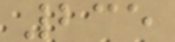235
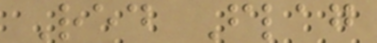Red Flag
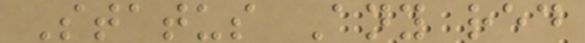Status Any red
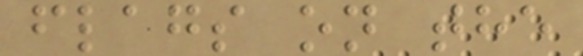flags on the
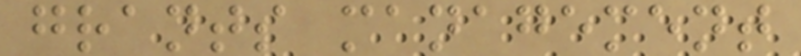grants management
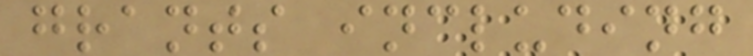grants including
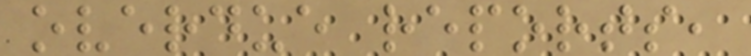overdue reports,
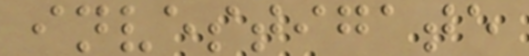investigate
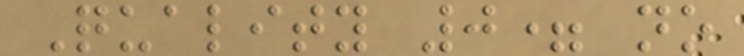Quality 0= no
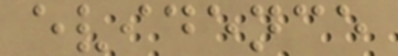evidence
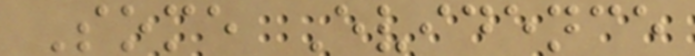Some Evidence
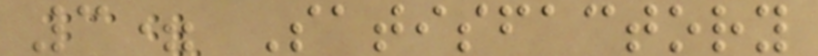3= Satisfactory
